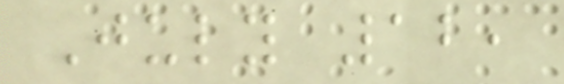July 12,
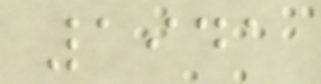1941
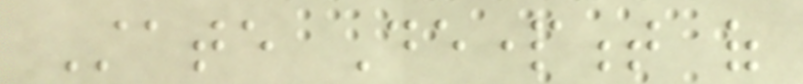State Department of
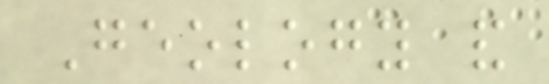Geology and
